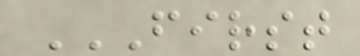FIRST
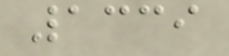1339
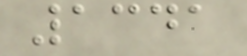1341
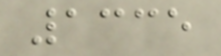1335
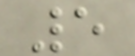5
